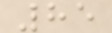85
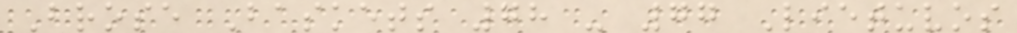Brose Baskets 78 - 77 Lietuvos
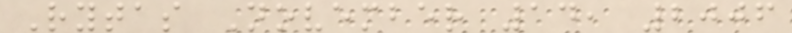Rytas November 14, 2006
